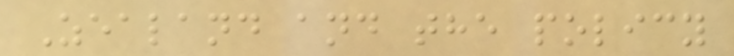Zealand and the policy
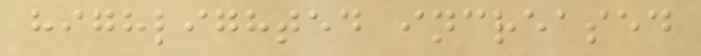highlighted increased
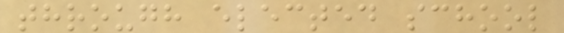through elected school
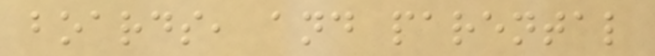boards, and parental
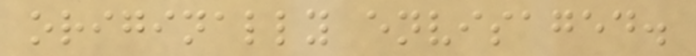originally envisaged.
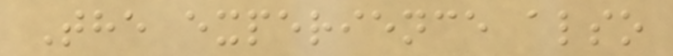The experience also
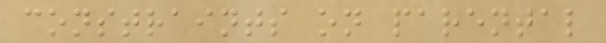constraints on parental
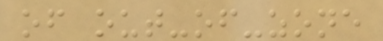of out-of-zone
